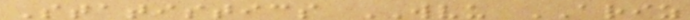Statistics WVU ARIZ
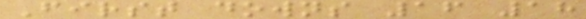First downs 16 18
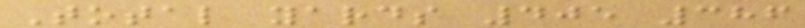Total yards 405 386
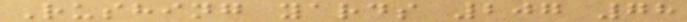Rushing yards 207 78
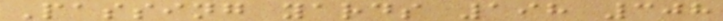Passing yards 198 308
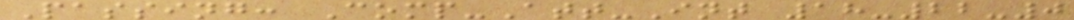Passing: Comp-Att-Int 18-22-0
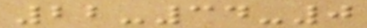22-34-0
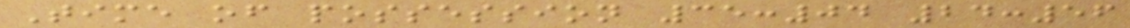Time of possession 35:04 24:56
